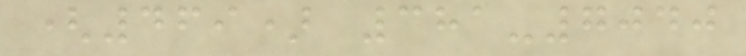(469) 381-7040
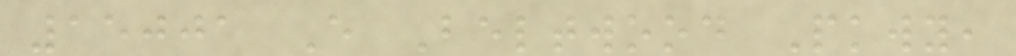15001 E Beltwood Pkwy,
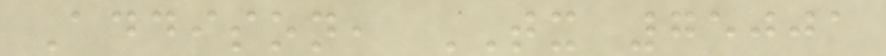Addison, TX 75001
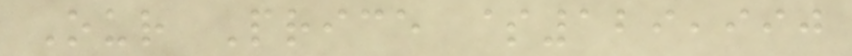Our Price $129,990
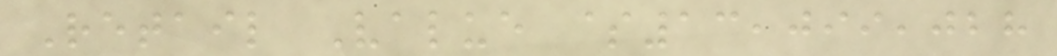Retail Value $13,099,028
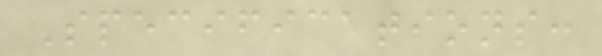Specifications:
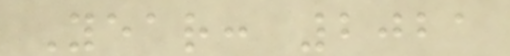Year: 2021
